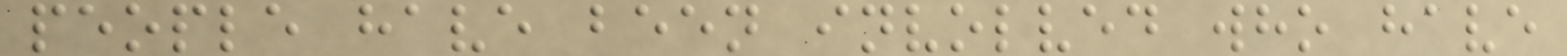people have been involved who have
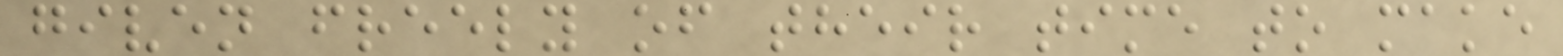given freely of their time to make
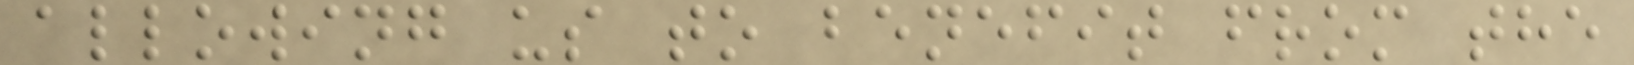allowing us to benefit from the
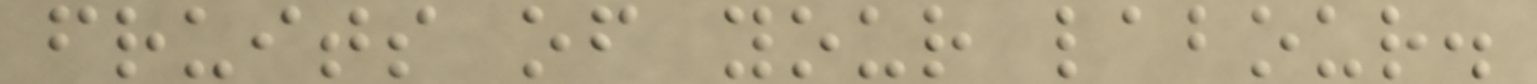fruits of your labour.
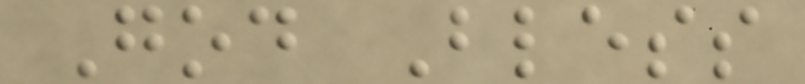God Bless
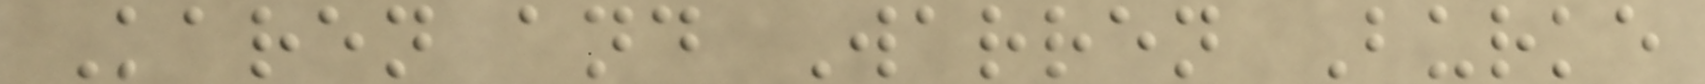Karen and Warren Burke
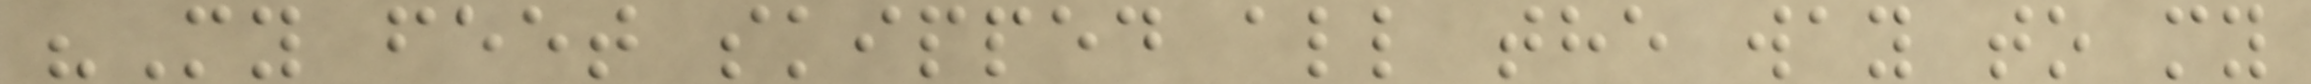"My feet skipped all the way to my
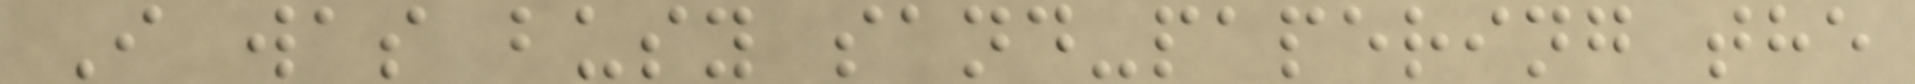I was busy sand-papering the
